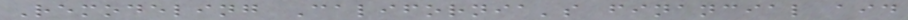Remodeling California's financial aid
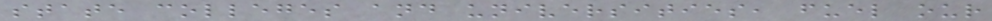state colleges and universities, fuel our
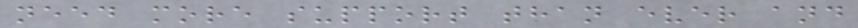need more support than ever and
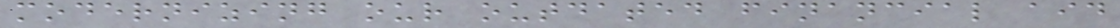modernizing our outdated financial aid
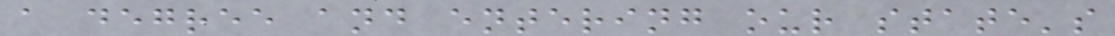a degree and entering our state's
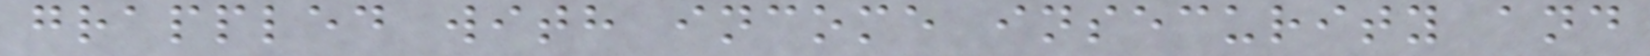grappled with income insecurity and
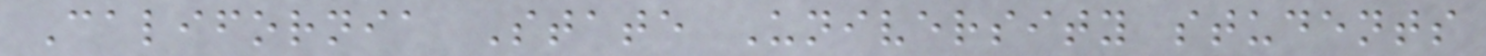California State University students
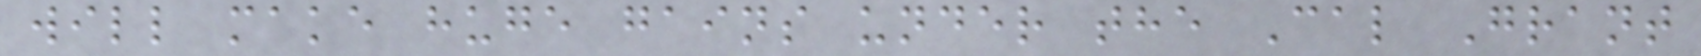will make huge gains under the Cal Grant
